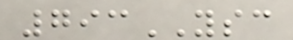793YSC
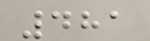481
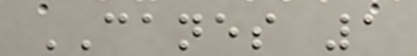CANES 1
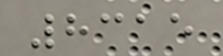8315
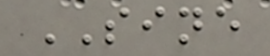SINE
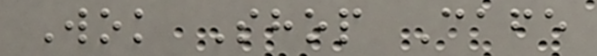Wok Shop Cafe
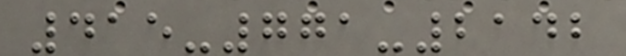415-771-2142
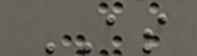AS
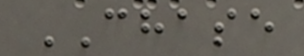CHASE
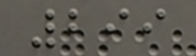299
